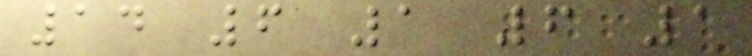14 6 1 6 1
